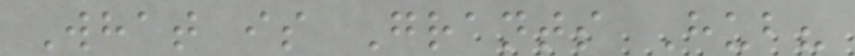What is Grants Hub?
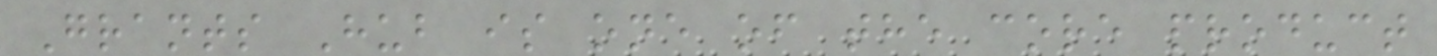Grants Hub is one of the core product
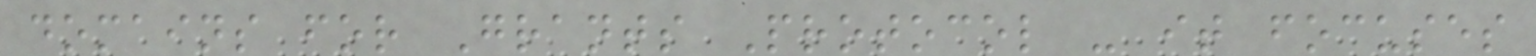domains for Grants Protocol - it focuses
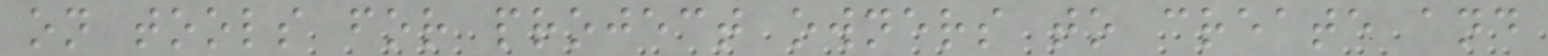on tools for project owners to create and
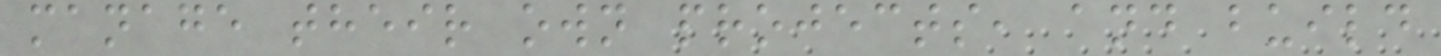manage their own projects, and build
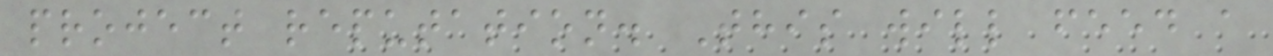project reputation. This will feed a
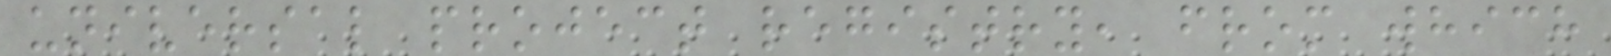universal project registry, from which
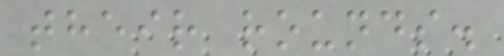their rounds.
